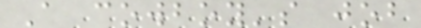A cowboy's job
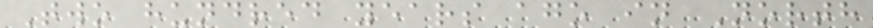Two hundred years ago in North
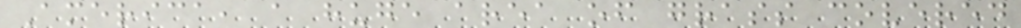America, a huge area of grass covered
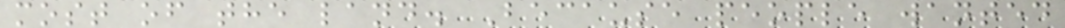most of the land. Because people wanted
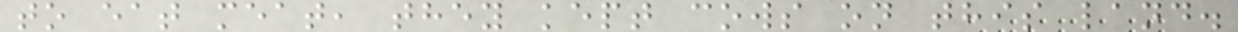to eat meat, they kept cows on this land.
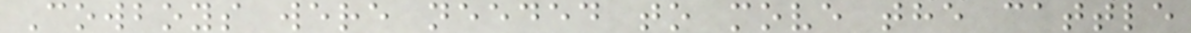Cowboys were needed to move the cattle
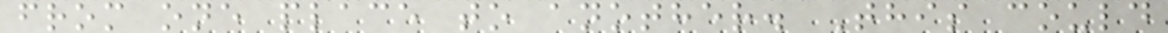from one place to another. This could
